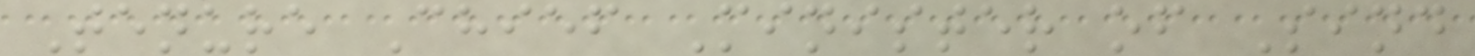Tenure Chief Minister of Sind
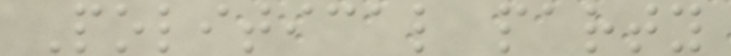Political party
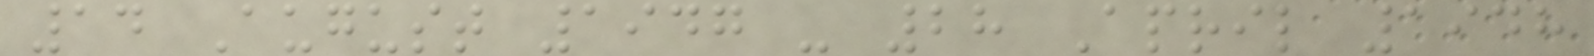14 August 1947 - 28 April 1948
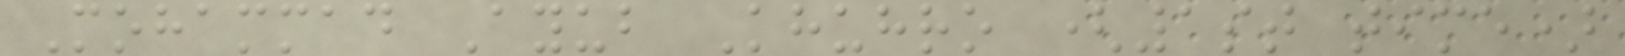Mohammad Ayub Khuhro (1st time)
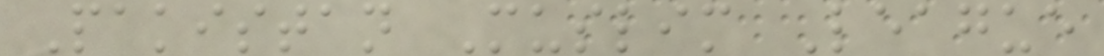Pakistan Muslim League
